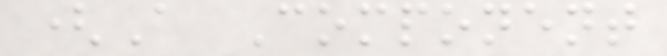(A Component
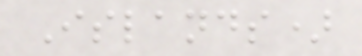Islands)
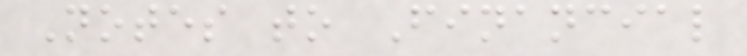Notes to Financial
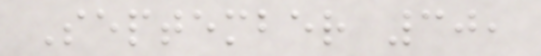September 30,
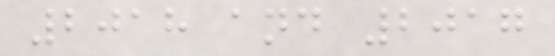2018 and 2017
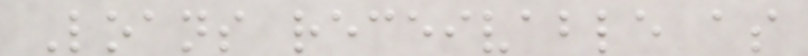Loans receivable as
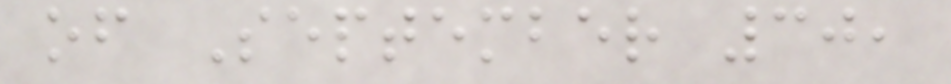of September 30,
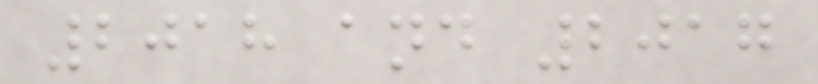2018 and 2017
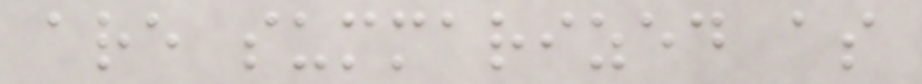are summarized as
